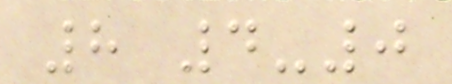8 4-0
